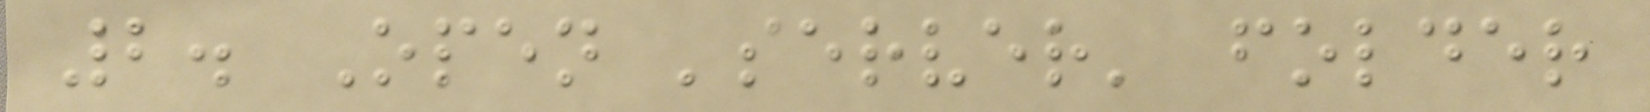2. Open 'server' folder
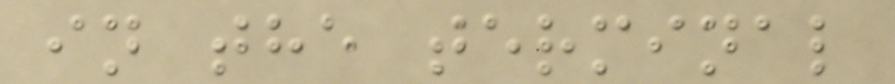in the terminal
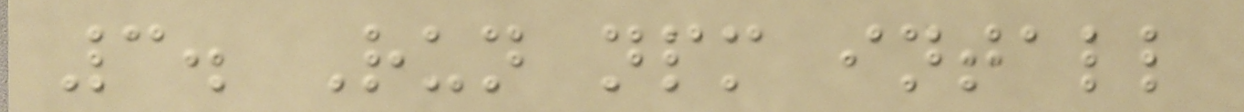3. Run npm intall
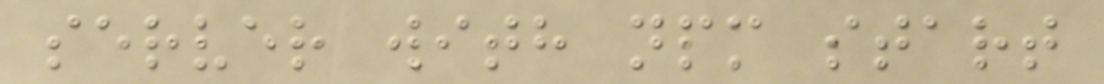server with npm start
